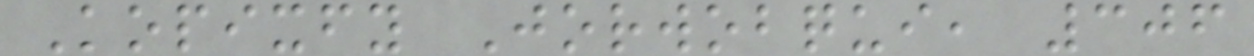Kopixfy Jorwobqui, 306
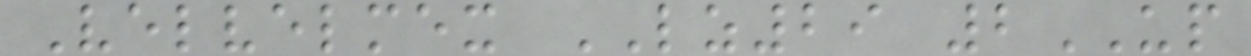Velvelmex LZ29 2UP
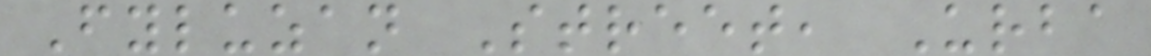Fyluzan Street, Urba
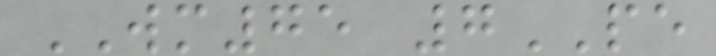WM75 7PE
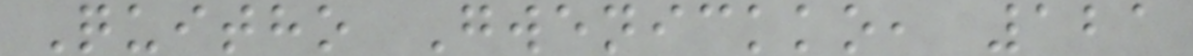Quitho Gwenickko, 121
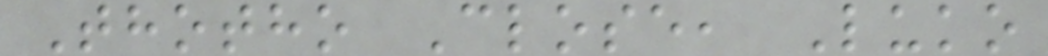Thotho Close, Luko
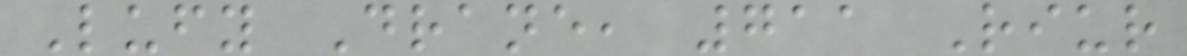Lufy Drane, 711 Riur
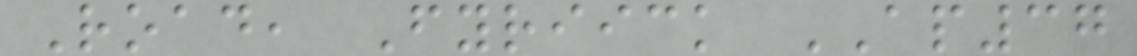Road, Fyriick AP37
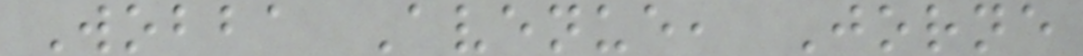Wobba Avenue, Jorne
